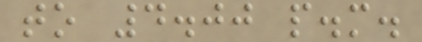to 4.00 p.m.
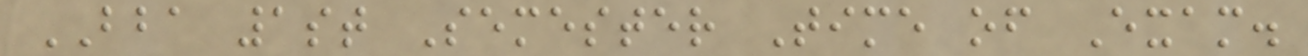BBA 1st Semester Time of Exam.
